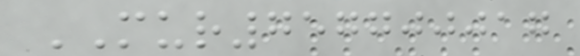MUR757700017
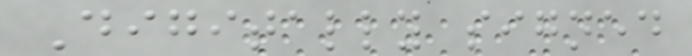Digitally signed
